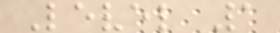Level 1
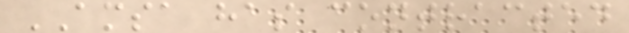AMSA has contracted
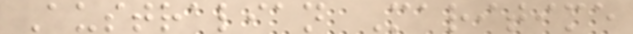Australian Maritime
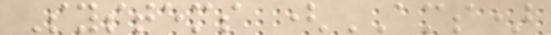Systems (AMS)
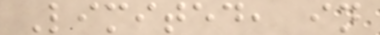Limited, in
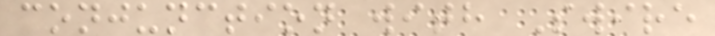conjunction with Swire
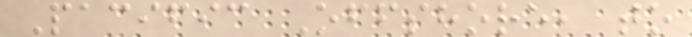Pacific Offshore, to
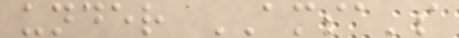under AMSA's
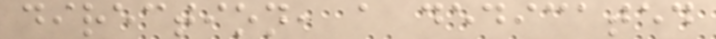direction, a dedicated
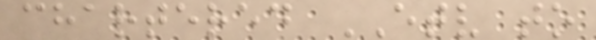chartered ETV to
